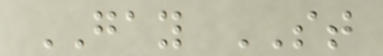GAY ST
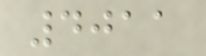4011
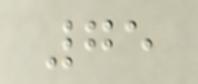75
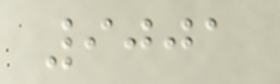9001
